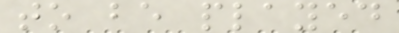to be played
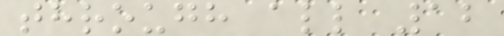through all 12
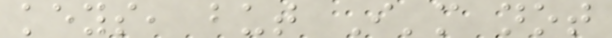keys, but I'm not
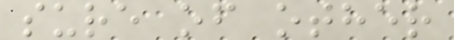sure of other
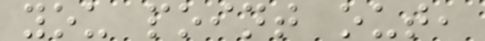you point out,
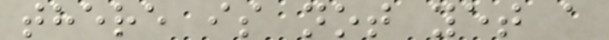there is not yet a
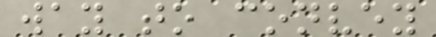way to convey
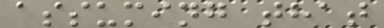assuming that
